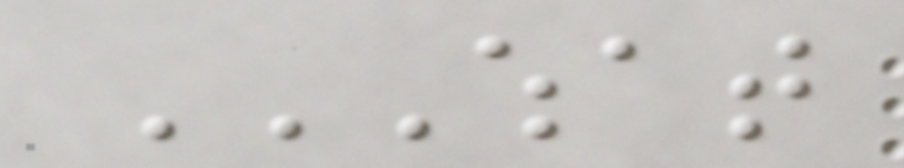WHAT
